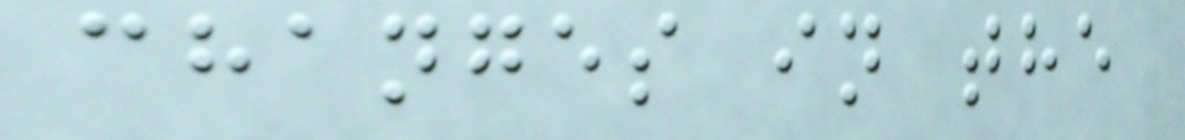changes in the
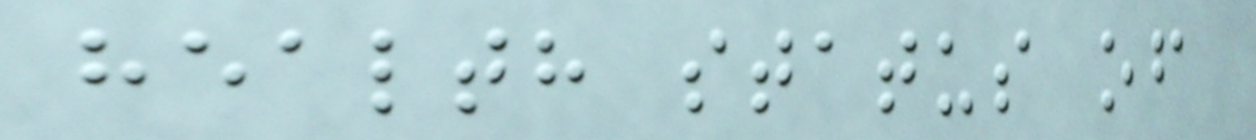health status of
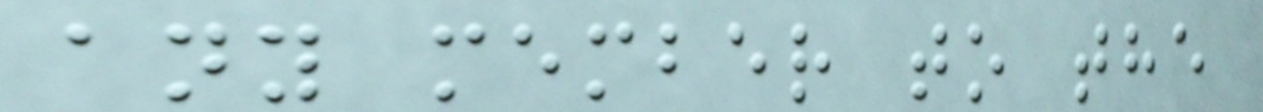any member to the
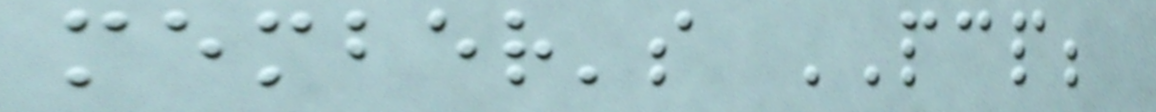member's PCP;
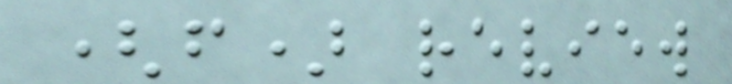(f) review
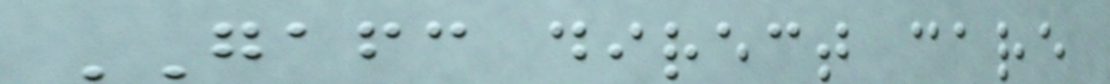GAFC direct care
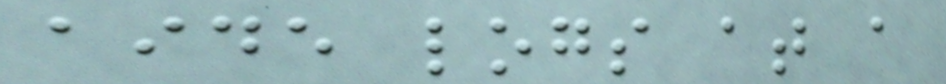aide logs at a
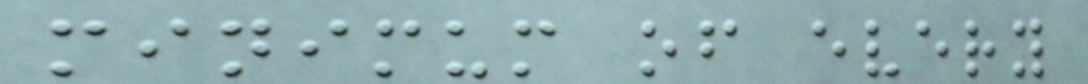minimum of every
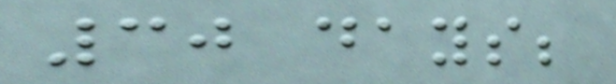30 days;
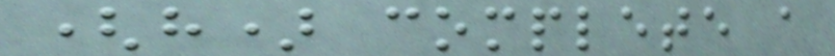(h) complete a
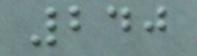240
